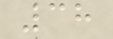38
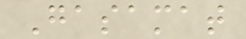Gasamat
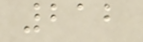212
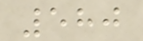580
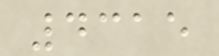4315
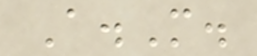A.M.
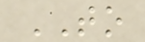TO
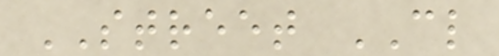STREET CL
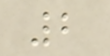2
